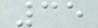35
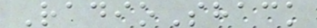RadioShack
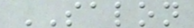SALON
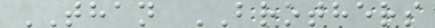THAN BROTHERS
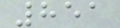851
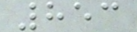853
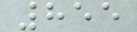855
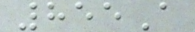855A
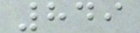849
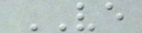VE
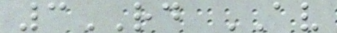3RD AV
